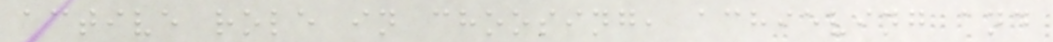active role in choosing, achieving and
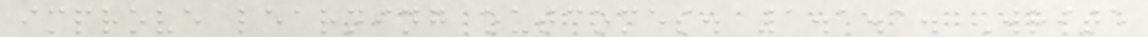improve learning outcomes. 1.1.1. Write
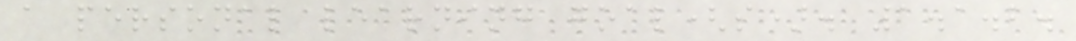a personal learning goal(s). 1.1.2.
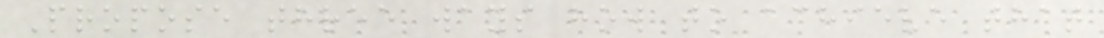Propose three ways how to achieve that
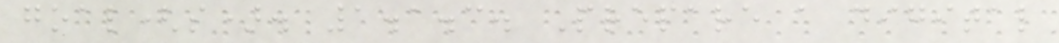goal(s). 1.1.3. Prepare a digital
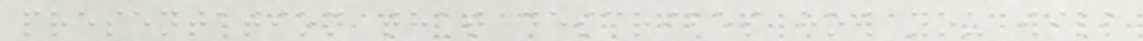presentation that describes how you will
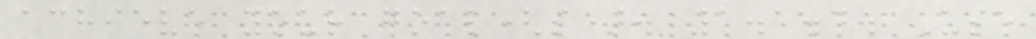achieve your goal(s). 1.1.4. Use
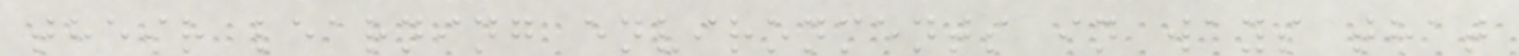their learning environments in ways that
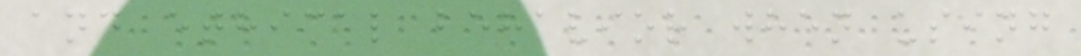and ethical behavior when using
